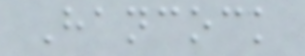Hancock
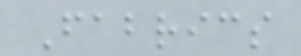Fabrics
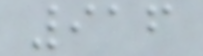916
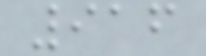916
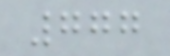777
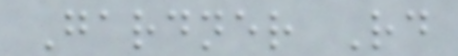Gardner Rd
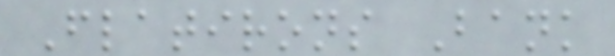Flatirons Bank
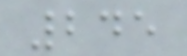245
